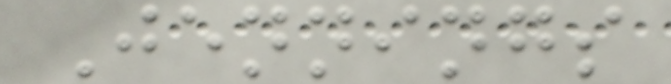Jennings
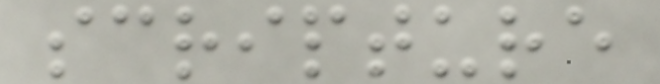scripture
